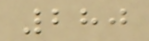280
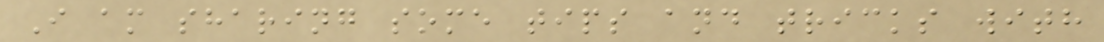I am sharing some tips and tricks with
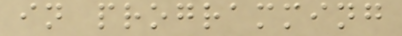in programming
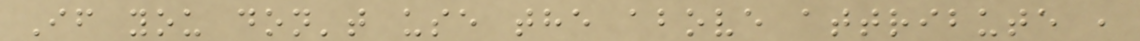If you don't use the above attribute ,
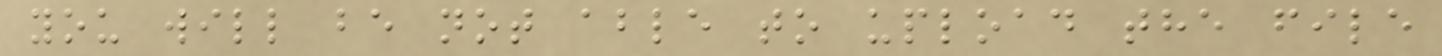you will be not able to upload the file
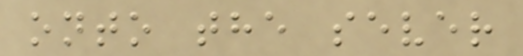onto the sever
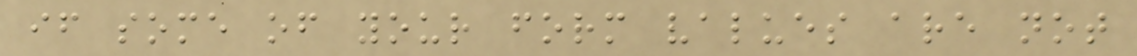if some of your form values are not
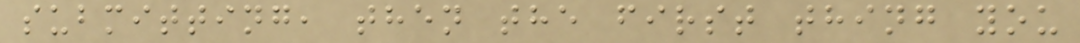submitting, then the first thing you
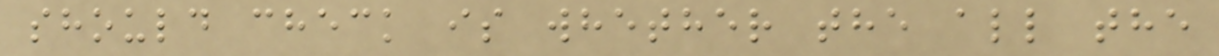should check is whether the all the
